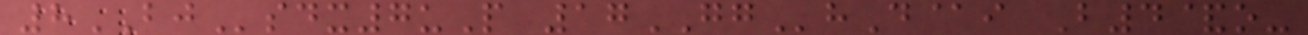8BJsdx7uP 17GGhD@i B4&o-
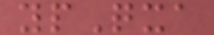ypQxa
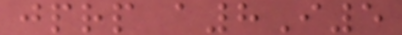jprp a8I5
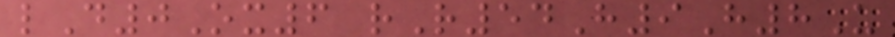lD0Ox6 rR54H9H8U
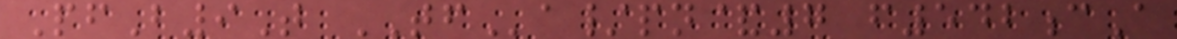PfB9T TFa/pn&7 f542cA
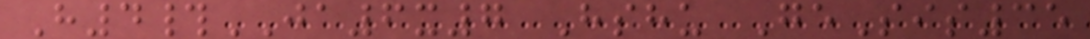H4#JA6x7 Hshu GeSis35
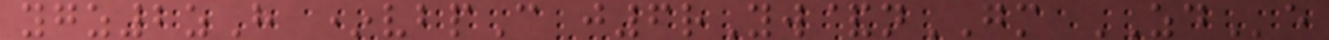ygz2zH *vbpC j6rYw&nGM ZDe
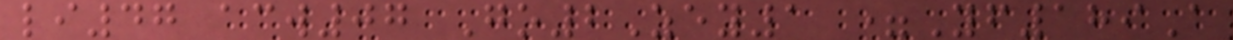li47 acw07 Go2Zey1 =Yf189A
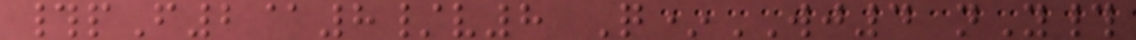#pF2@8/v8 Q*WJ4 nY#
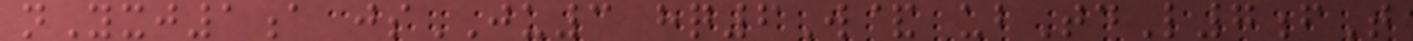nYxj1a jsJU3 hq6W& ubTdL7fT
